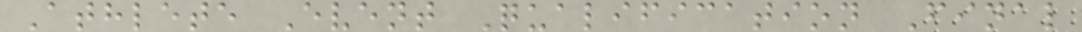Athlete Event Qualification Final
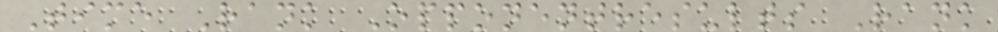Time Rank Opponentresults Rank
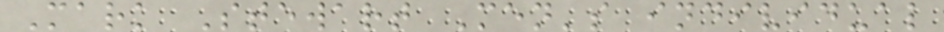Mark Stewart Men's individual
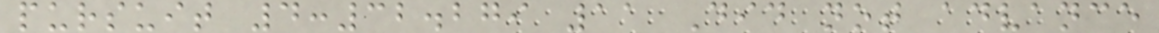pursuit 4:32.279 11 Did not advance
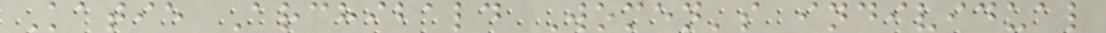Katie Archibald Women's individual
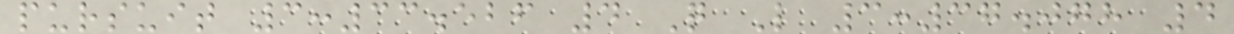pursuit 3:33.526 4 Q L 3:37.078 4
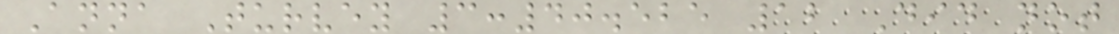Anna Turvey 3:40.525 12 Did not
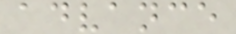advance
